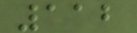112
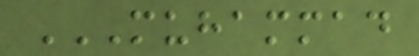MUHAMMAD
